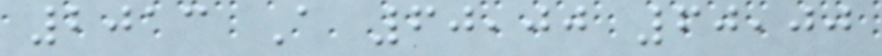2013 A 60,00 60,00
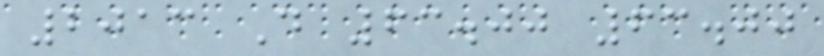2013 D 63.00 63.00
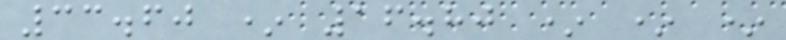33.60 * 16.80 * * *
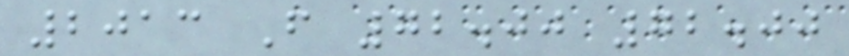2013 F 72.00 72.00
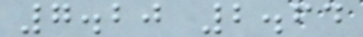7.20 2.64
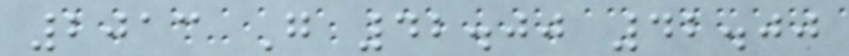2013 G 42.00 42.00
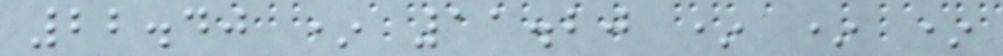22.40 * 11.20 * * *
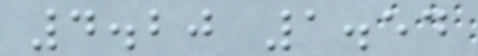4.20 1.54
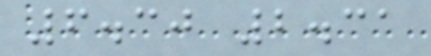6.30 2.31
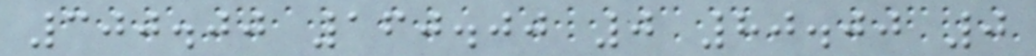300.00 160.00 0 80.00 0
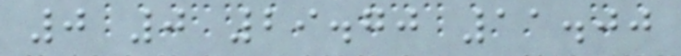0 0 29.70 11.00
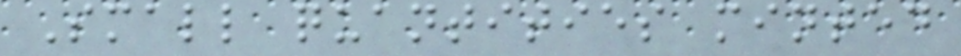Small quantities minted
